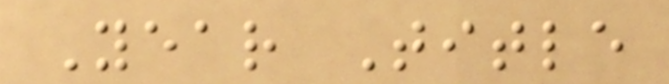Year Title
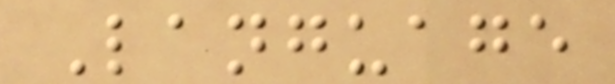Language
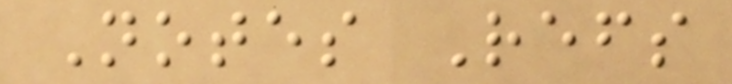Notes Refs
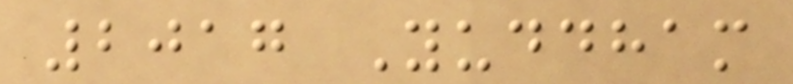2017 Yuddham
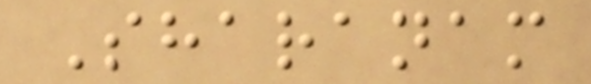Sharanam
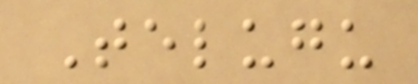Telugu
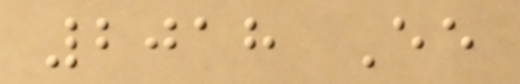2018 Ee
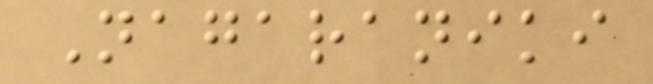Nagaraniki
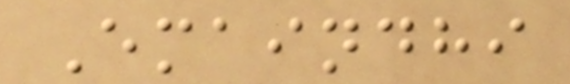Emaindhi
